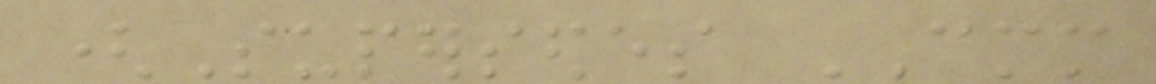(Supersedes CMM
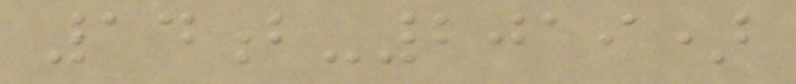14b-2019)
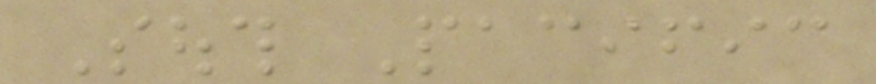South Pacific
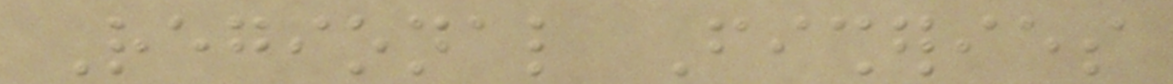Regional Fisheries
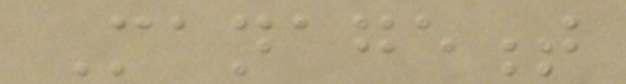Management
